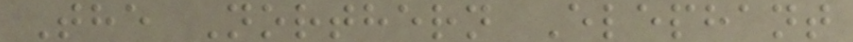The Northern Elephant
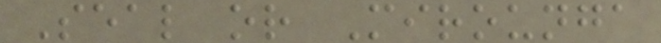Seal or Mirounga
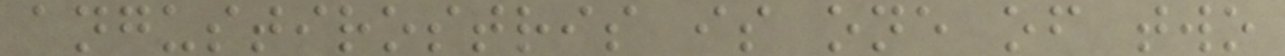angustirostris is one of two
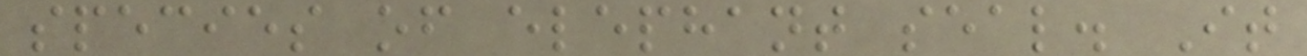species of elephant seal. It
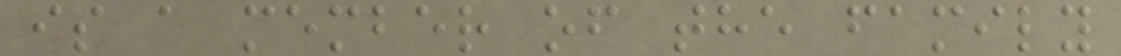is a member of the family
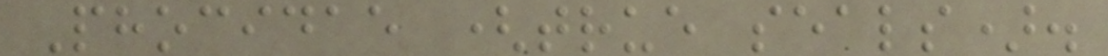Phocidae (true seals).
